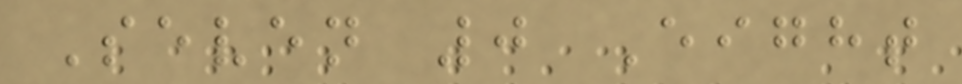Seven 0 Eight
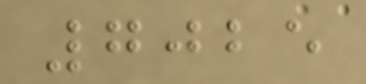7025
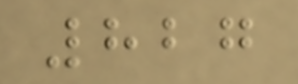827
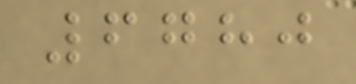6780
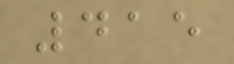415
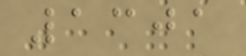1301
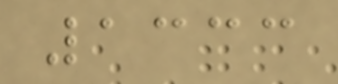1333
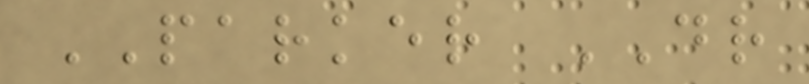PARKER DR
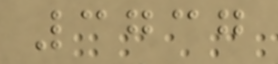3737
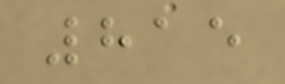815
